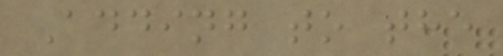Adding to the
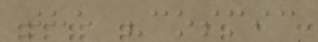the "cosmic
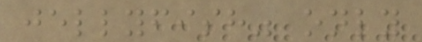jellyfish" only
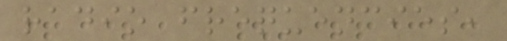radio frequencies,
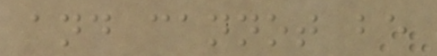and cannot be
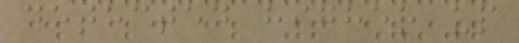detected higher up
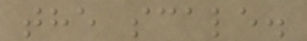the scale.
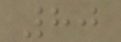80
